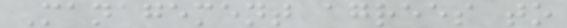Management agrees to
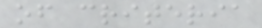of criteria
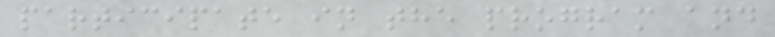participate in the program and
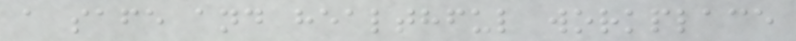a safe and healthful workplace
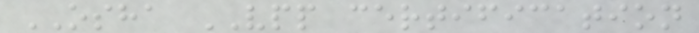OSHA VPP certification
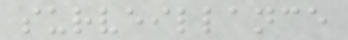surveillance
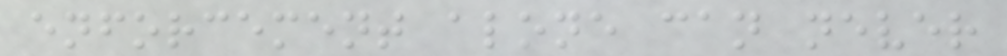enforcement alone can never
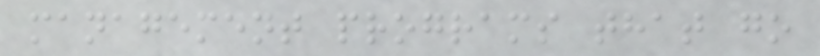management programs that go
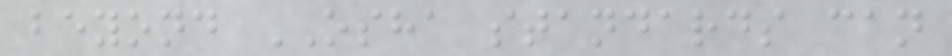beyond OSHA standards can
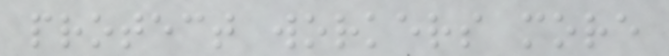protect workers more
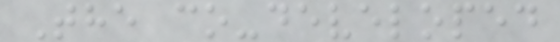The co-developed
